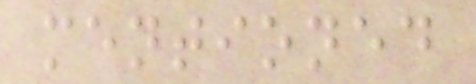mentioned
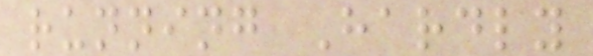running Hardly
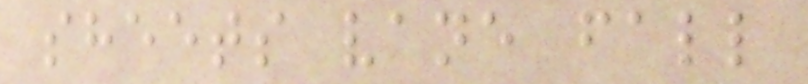sheets vane fall
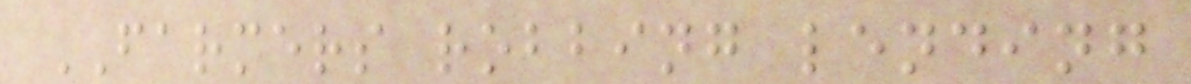FARMERS robbing lending
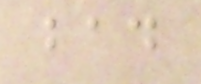bad
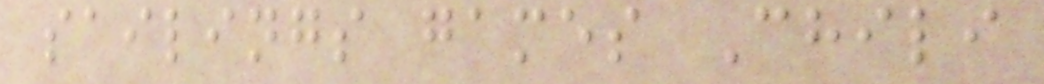sailings games Chili
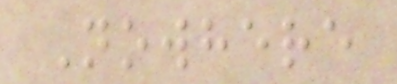Nowhere
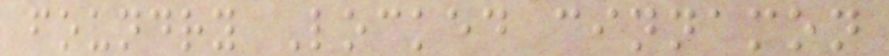foundry Locked cinnamon
